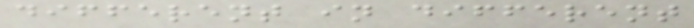different in different
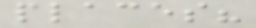places?
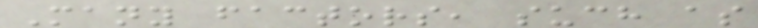Many factors, such as
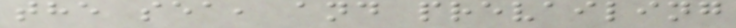the sea, and prevailing
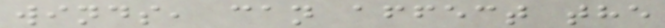winds, can affect the
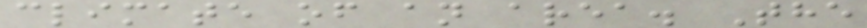climate of an area. The
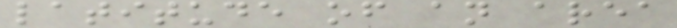latitude of an area
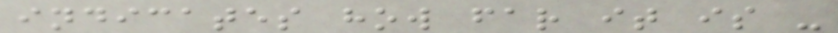indicates how far it is -
